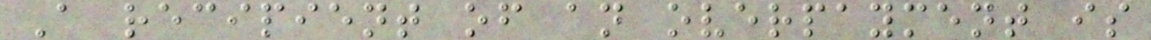A recipient of an overpayment is
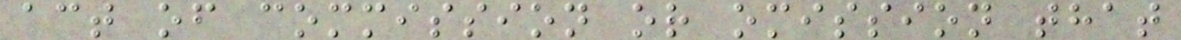act of commission or omission that
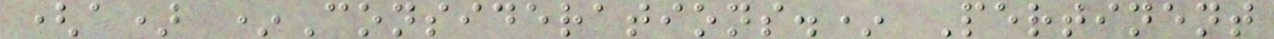(a) *Considerations.* Pertinent
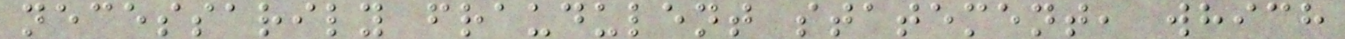necessarily fraudulent statement, which
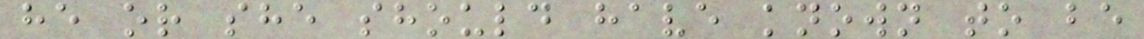he or she should have known to be
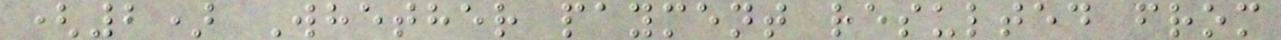(2) Whether payment resulted from
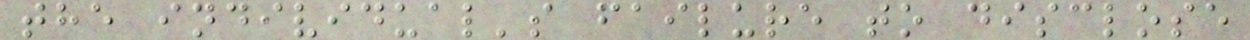the individual's failure to disclose
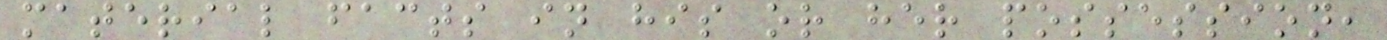material facts in his or her possession,
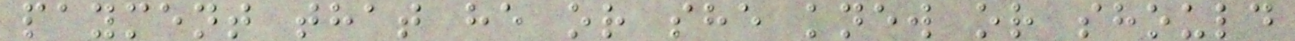payment that he or she knew or should
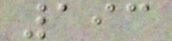193
